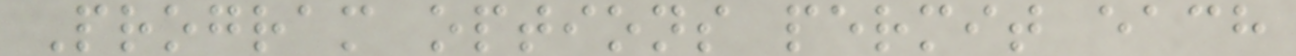Program options permit each
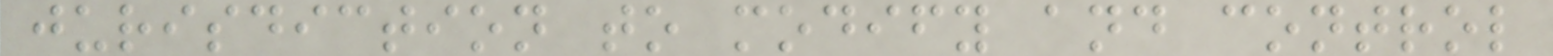jurisdiction to modify and control
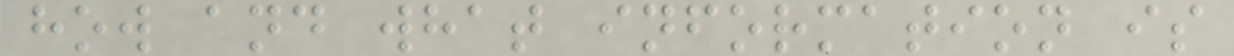how and what information is
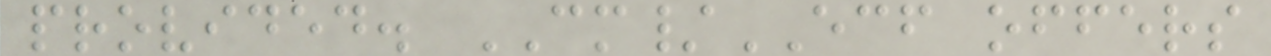provided. CM/ECF offers
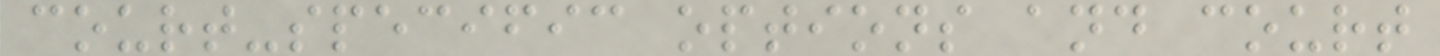court-specific options and court
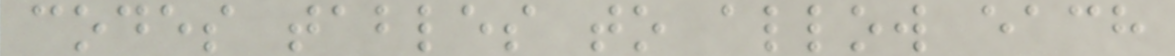codes tables to allow each
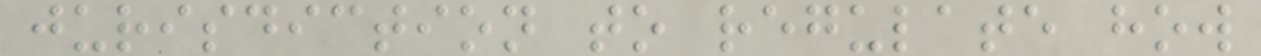jurisdiction to regulate how
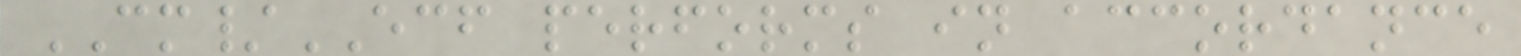CM/ECF performs in accordance
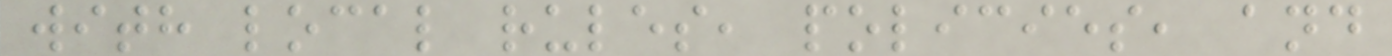with local rules, policies, and
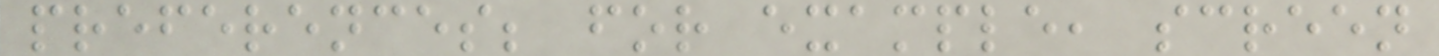preferences; for example, screen
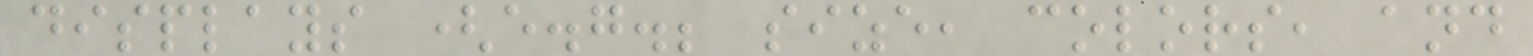displays (e.g.; size, colors, and
